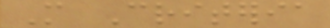More Criteria
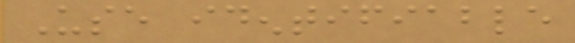Use identifiable
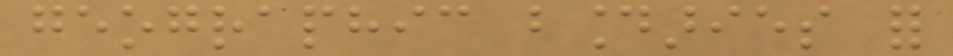geographic boundaries for
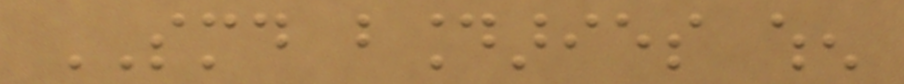SMD boundaries when
